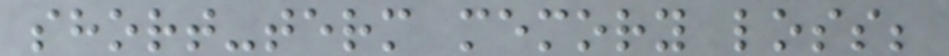short-term memory loss;
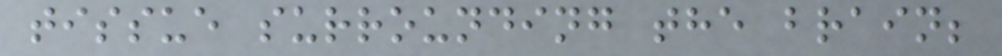tissue surrounding the brain;
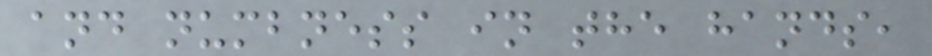and numbness in the hands,
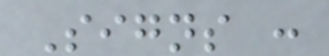Signs :
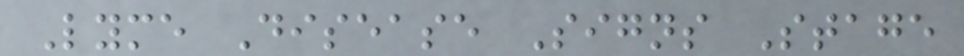Lyme Disease Signs Stage
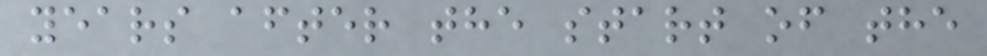years after the start of the
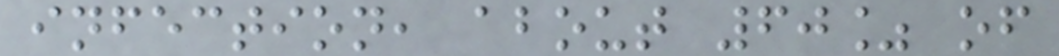infection, about 60% of
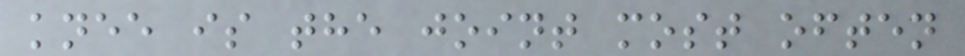knee is the joint most often
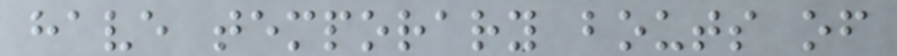have temporary bouts of
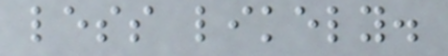less likely.
